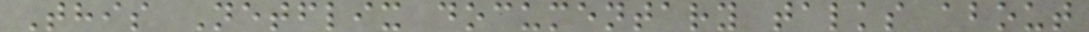This Netflix documentary talks about
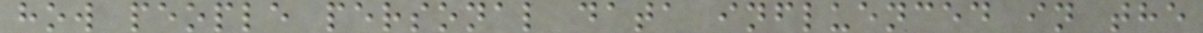how people personal data influenced in the
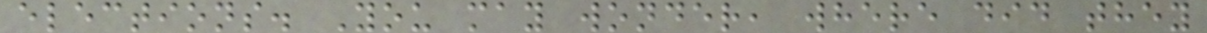elections. You may wonder, where did they
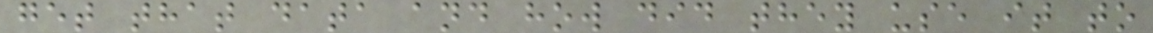get that data and how did they use it to
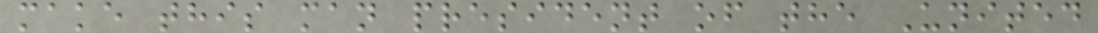make this man president of the United
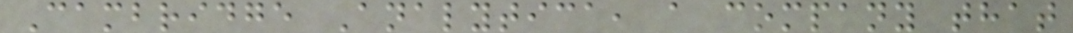Cambridge Analytica, a company that
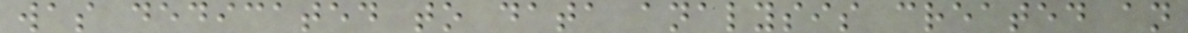was dedicated to data analysis created an
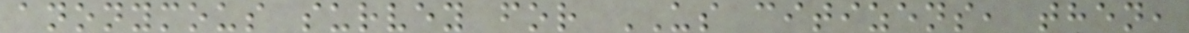anonymous survey for US citizens, then,
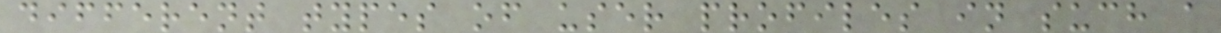different types of user profiles in such a
